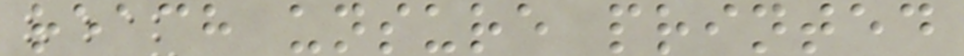reach unsure printed
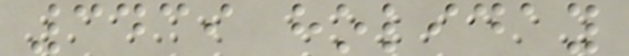3439 holiday
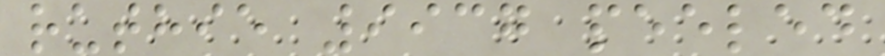ruthie 9937 peeled
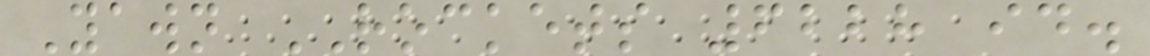Yawn ROCKETS 6228 id.
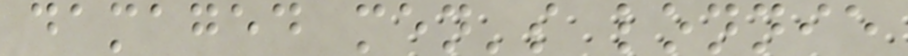damaged men's lonnie
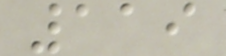119
